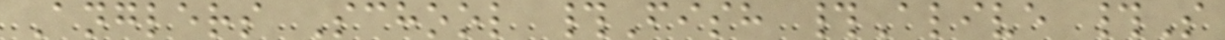Anglers School #Fish #Alive #S
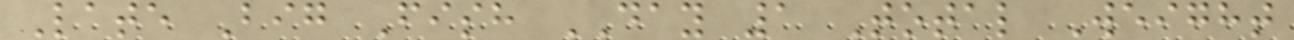Late Big Fish DAY 1 Total Weight
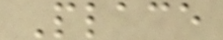Place
